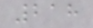218
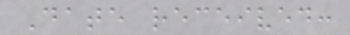Date received:
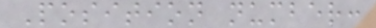Position number:
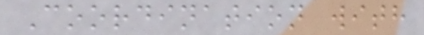Coordination with
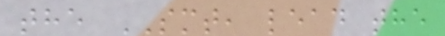the SMT, lead the
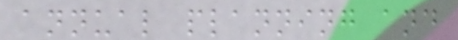annual planning and
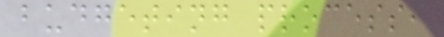budgeting process,
